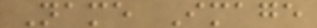Name Image
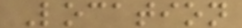Location
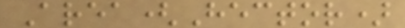Area(Hector)
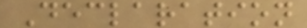Declaration
